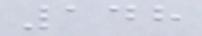148
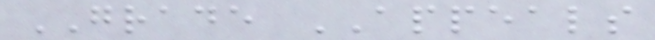GRADE APPEALS
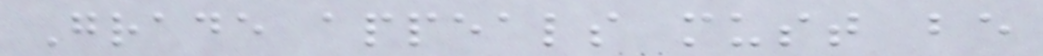Grade appeals must be
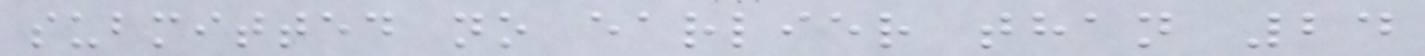submitted no earlier than 24
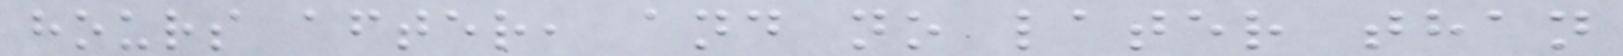hours after, and no later than
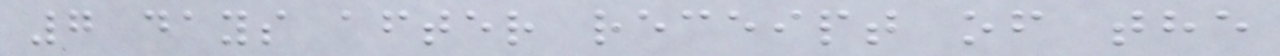7 days after receipt of the
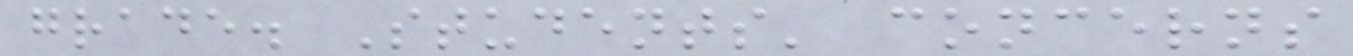grade. Students' concerns
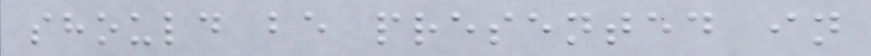should be presented in
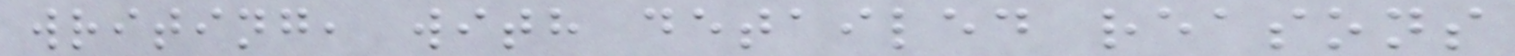writing, with detailed reasons
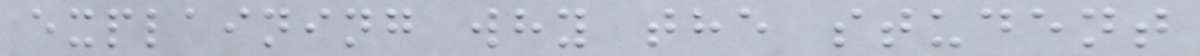explaining why the student
